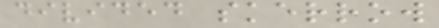divided skerrow
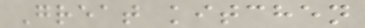Great kitchen
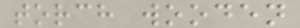torch wooden
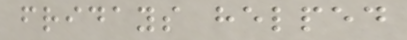fridays helped
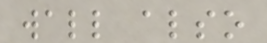wall also
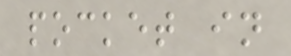pocket in
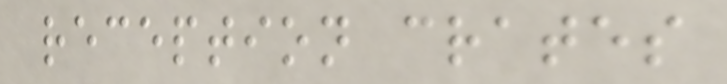reception crates
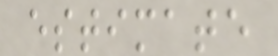estimate
